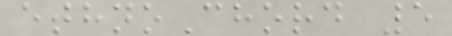ethnoChord 5
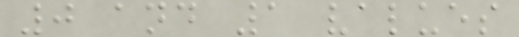0 and 1 values
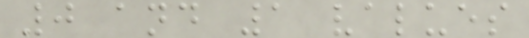0 and 1 values
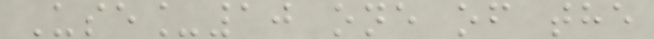Use_10 one of the
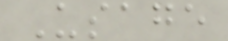Usage
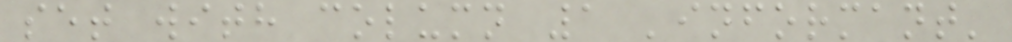set with column 1 'informant'
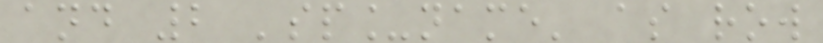and 2 'sp_name' as row
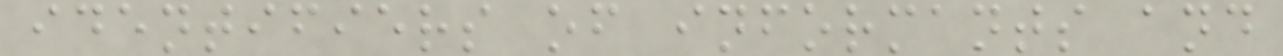identifiers of informants and
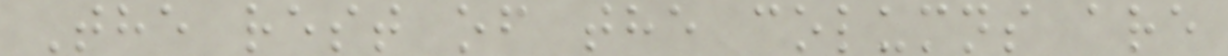The rest of the columns are
